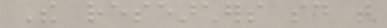The researchers said that
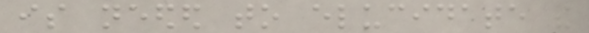is needed to elucidate the
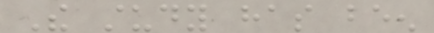The study has been
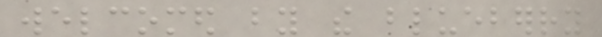welcomed by the blueberry
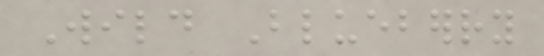Wild Blueberry
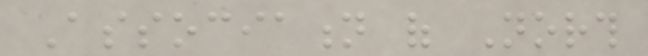Association of North
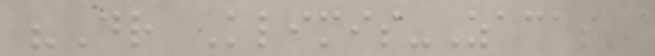"Dr Klimis-Zacas'
